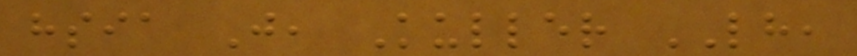hsia J, Kuller LH,
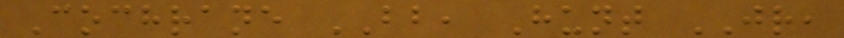Cochrane BB, Hunt JR,
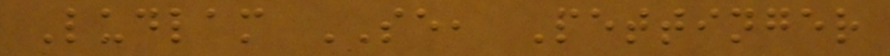Ludlam SE, Pettinger
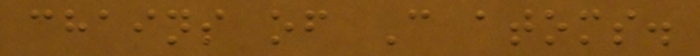chains of C atoms.
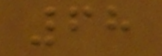68
